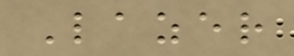Lazer
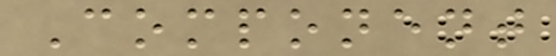Component
